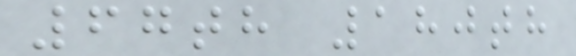67th 180th
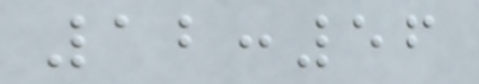12:56
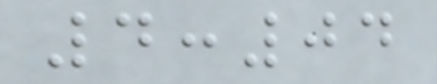4:04
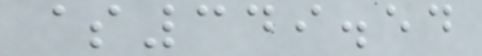$349.54
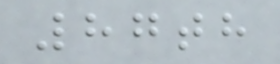87th
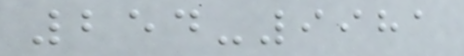254-9981
